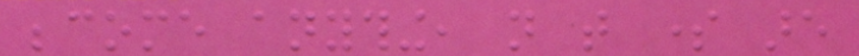become anything, not that some are
